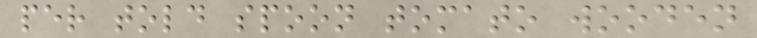per told spoon tomato wooden
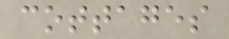cottages
